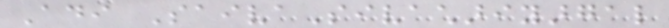Adi SaivaSivachariyargal
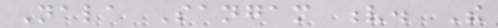Nala Sangam v. The
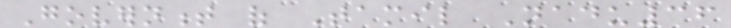Government of Tamil Nadu36
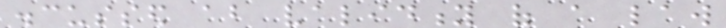discussed about validity of a law
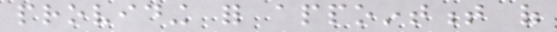providing for appointment of
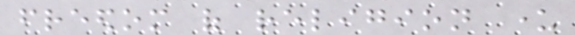freedom of religion under
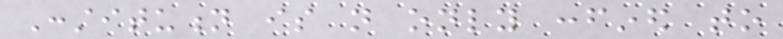Constitution is not only confined to
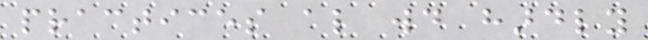practices also would hardly
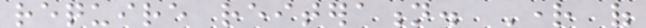require reiteration. Right of
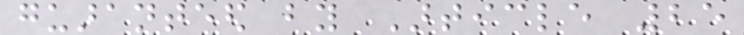guaranteed by Article 25
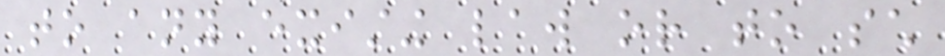to any existing law or to such
